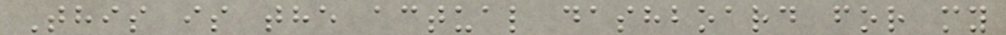This is the actual dashboard for my
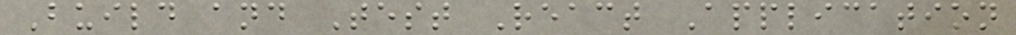Build and Test React Application
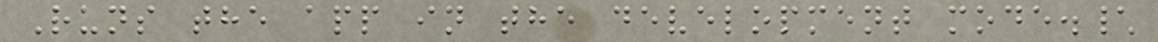Runs the app in the development mode.\
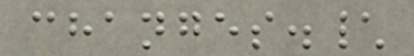changes.\
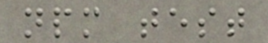npm test
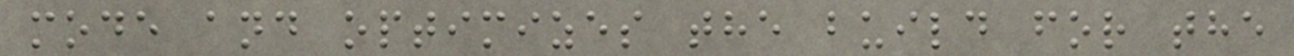mode and optimizes the build for the
